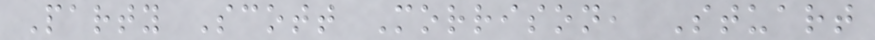Party Scott Morrison, Stuart
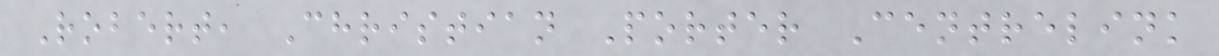Robert, Christian Porter Centrelink
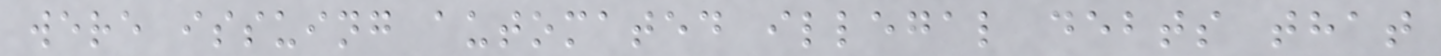were issuing automated illegal debts that
